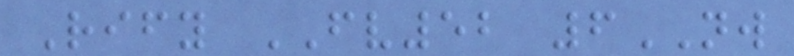Rify FV52 6NW
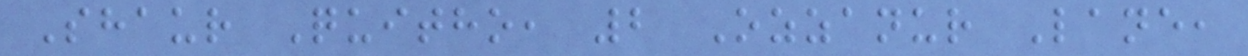Shaur Quitho, 2 Ozzanur Lane,
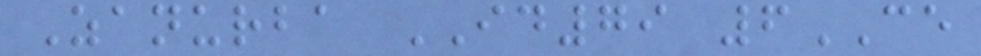Zanurba ID79 6CE
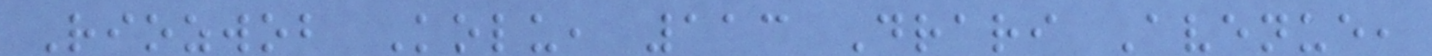Riozwob Kolu, 113 Drari Avenue,
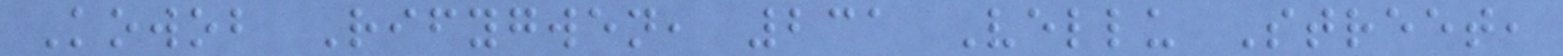Kowob Rifygwen, 231 Vellu Street,
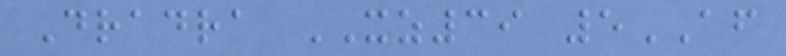Dradra XZ39 5AF
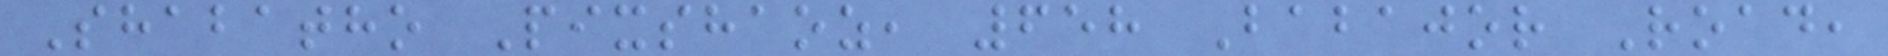Shabatho Pixshaoz, 658 Babajor Road,
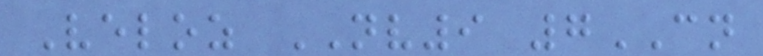Veloz NV9 7CN
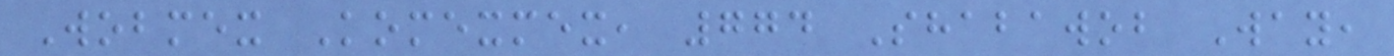Wobmex Komexmex, 774 Shabawob Way,
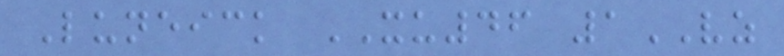Luneick XU46 1VZ
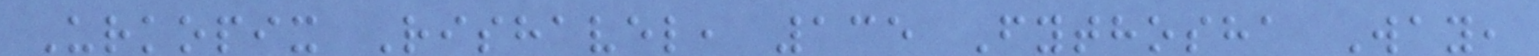Urkopix Rishavel, 135 Fythosha Way,
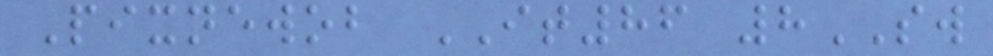Pixnewob IT86 8SW
